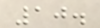10.
